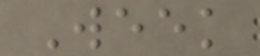Week
